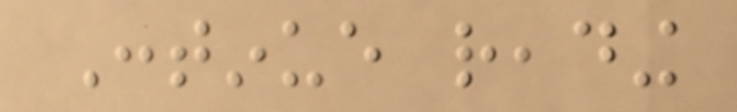Continue reading
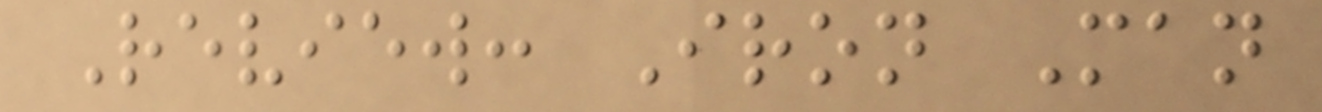Review: Iron Man
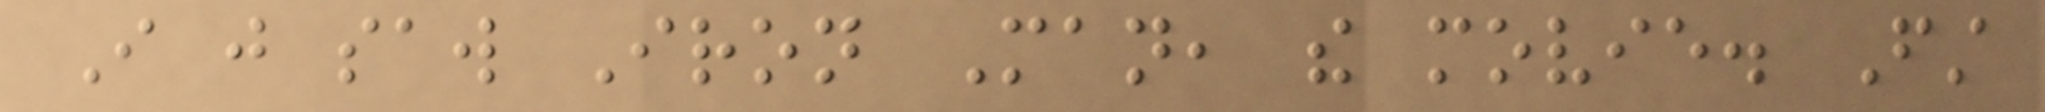I just saw Iron Man, the movie. First
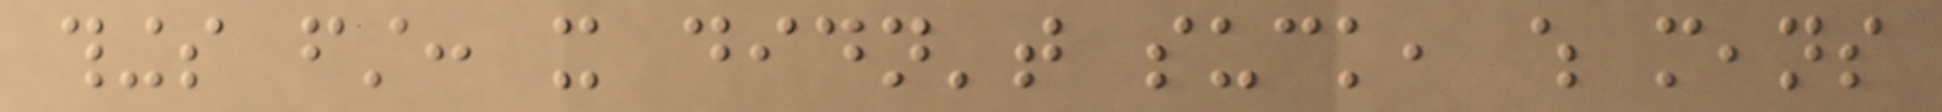things first: it didn't suck, which means
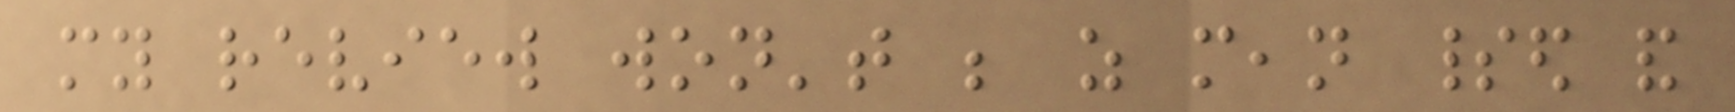my review won't be as mean spirited and
